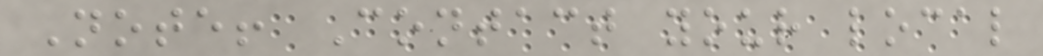Note! Contact your local
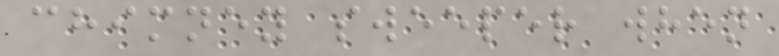chimney sweeper when
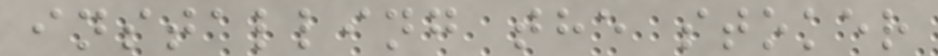installing the stoker
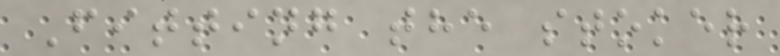Fitting the stoker
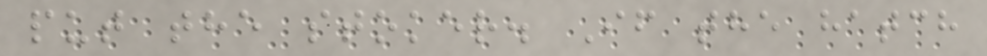put the stoker. If the hatch
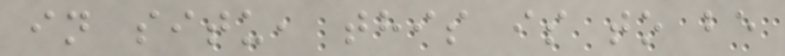in situ, this is to be
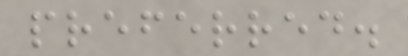preferred.
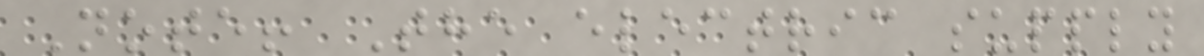Note! The electric supply
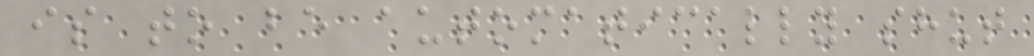is to be automatically shut
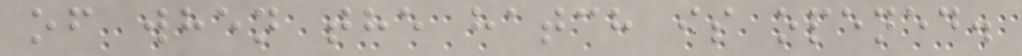of when the hatch is opened.
